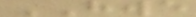HWE
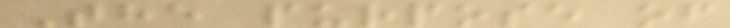The purpose of
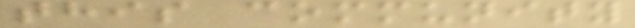this community
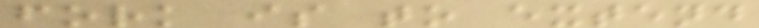fork is to extend
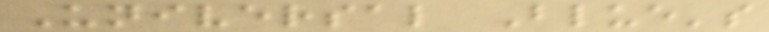Universal Blue's
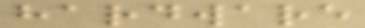hardware
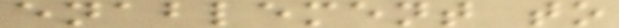enablement to
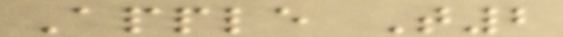Apple T2
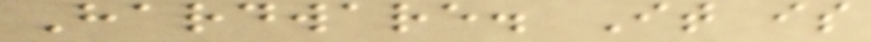Hardware. It is
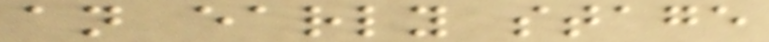an early stage
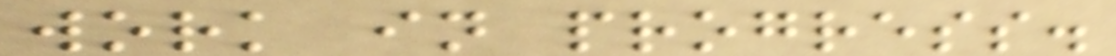work in progress.
